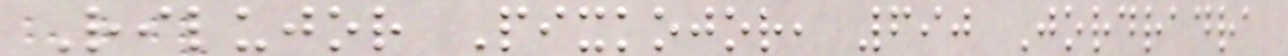Rilujor Pixkojor, 690 Jordradra
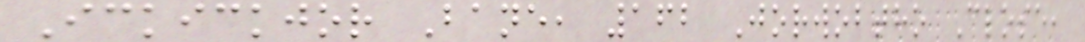Ickickjor Bane, 162 Jorwobtho Close,
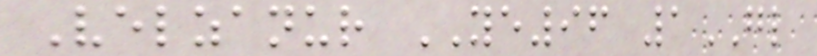Velzanur YE96 1GL
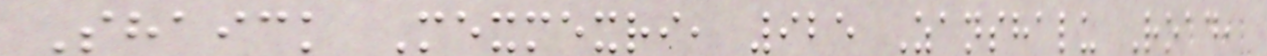Shaick Mexmexri, 925 Zanshalu Road,
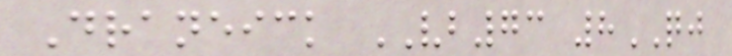Draneick VB73 8QJ
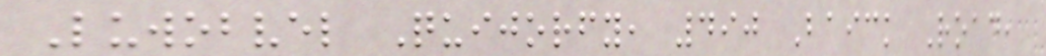Luwobvel Quijorfy, 490 Baick Road,
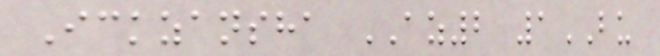Ickzansha AZ2 1BU
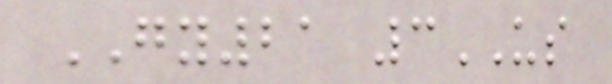GY21 3US
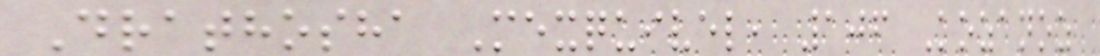Drathosha Mexquivel, 106 Kozanoz
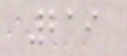219
